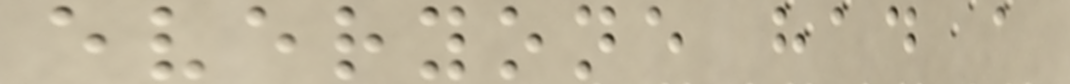everyone had a
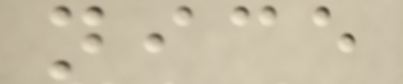nice
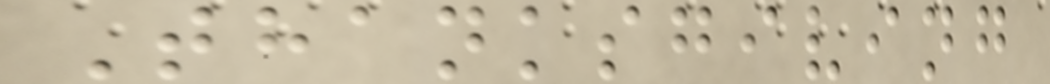Thanksgiving
